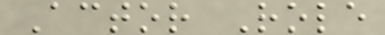Actor Role
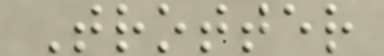Trotter
